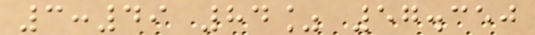3:49 84% 57.350
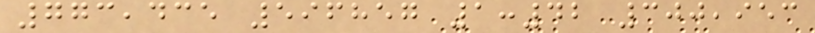773,435 596857 1:42 300,953
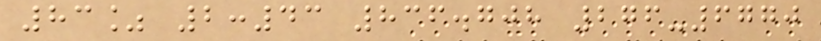83% 2:43 836.708 276-6770
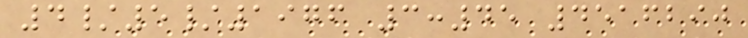4/5/1976 3:45 4516290
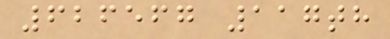626567 117th
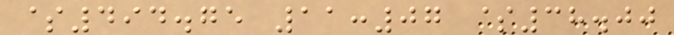$494.75 11:07 $38.00
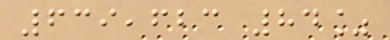639,623 84%
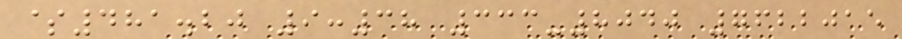$481.20 9:38 333-8040 7622015
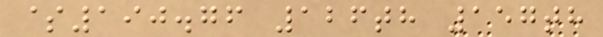$190.76 126th 157th
